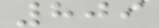809
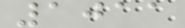1011
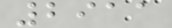2911
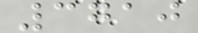3710
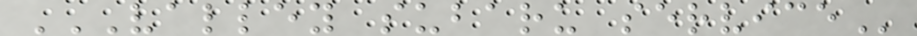VALLEY SUBARU SERVICE
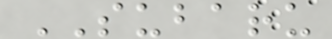SUBARU
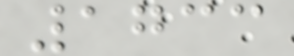1733
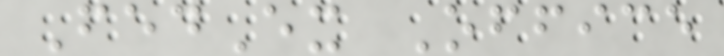FedEx Office
